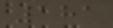181
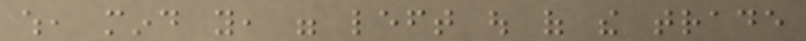which, mind you, were left out of the trade
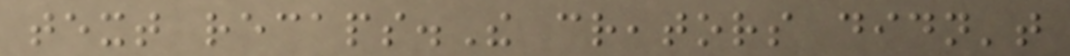text recaps.The creators didn't
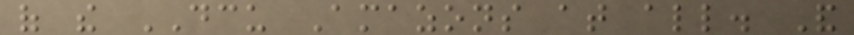of the DCU Amazons at all. And
